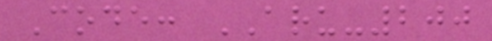Code: ARU-200
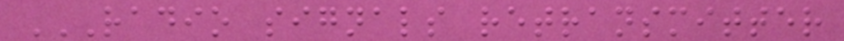RADIO SIGNALS RETRANSMITTER
